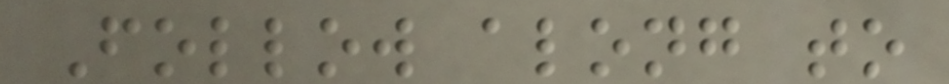Follow along to
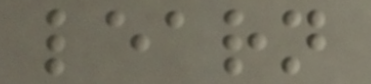learn
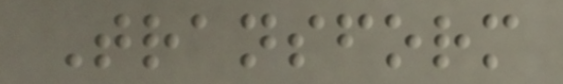Transform
